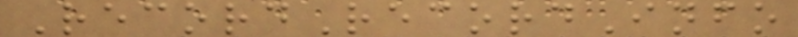RecordRecordInfo
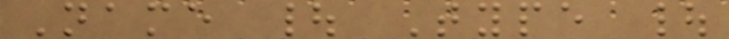Name | Type |
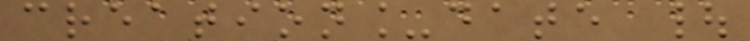creation_date |
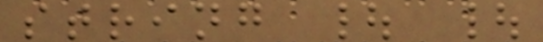string | |
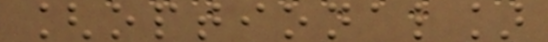[optional]
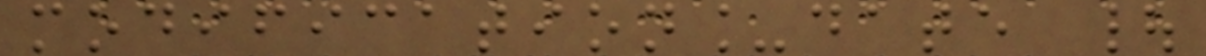modification_date |
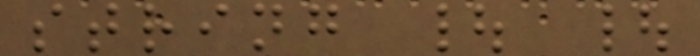string | |
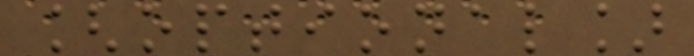[optional]
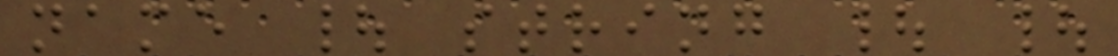name | string | |
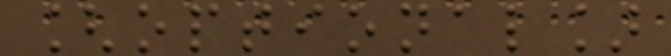[optional]
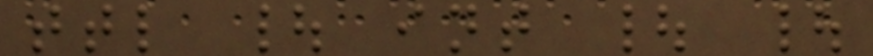ttl | int | |
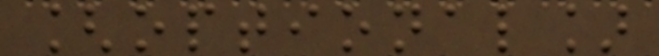[optional]
